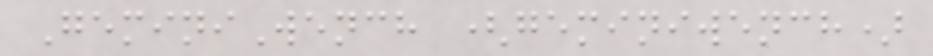GeminiWench (geminiwench)
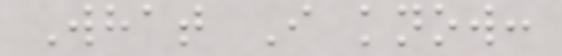What I know:
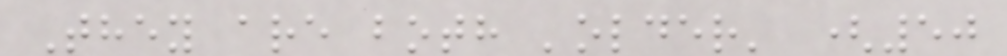They are both 'older' (50
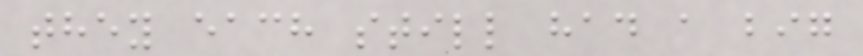they each still had a big
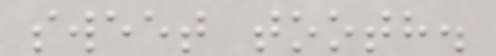sweet tooth.
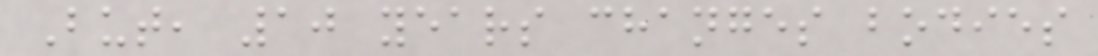But, 10 years changes bodies
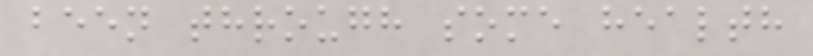been through some health
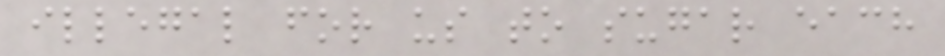illegal for us to sugar each
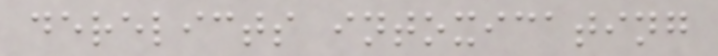derelicts intoxicating
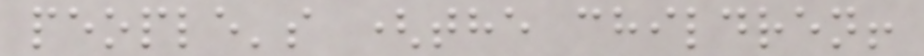people's (the children!
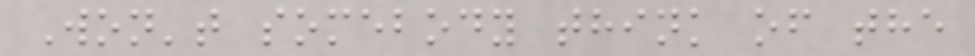Won't somebody think of the
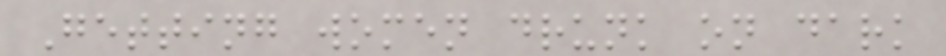Getting women drunk on dark
